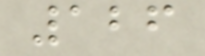126
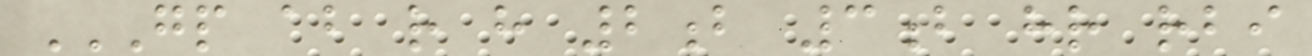GP AB R H 2B 3B HR RBI
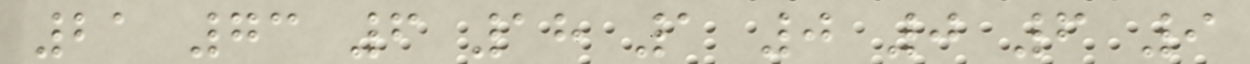21 73 6 18 1 0 0 6 9
